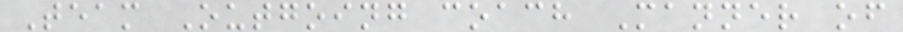Team Outgoing coach Manner of
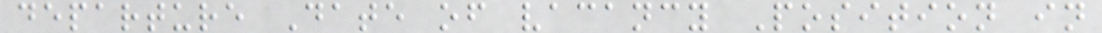departure Date of vacancy Position in
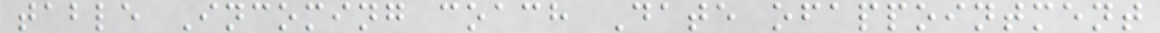table Incoming coach Date ofappointment
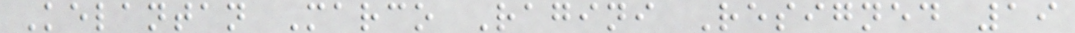Kelantan Marco Ragini Resigned 19
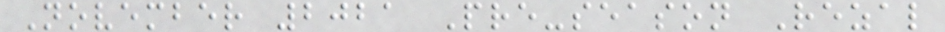November 2021 Pre-season Rezal
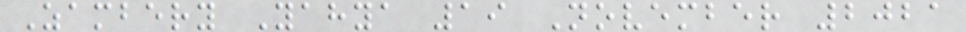Zambery Yahya 19 November 2021
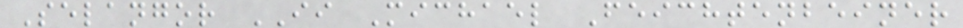Selangor II Michael Feichtenbeiner
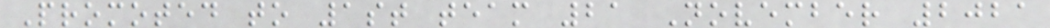Promoted to 1st team 21 November 2021
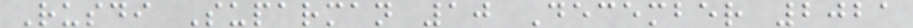Rusdi Suparman 10 December 2021
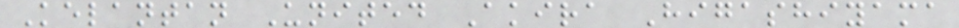Kelantan United Akira Higashiyama
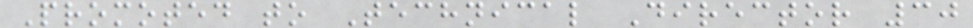Promoted to Technical Director 30
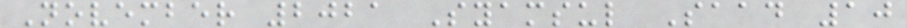November 2021 Syamsul Saad 10
